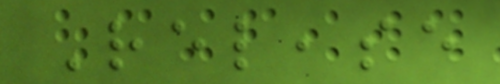Release
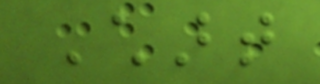Chart
